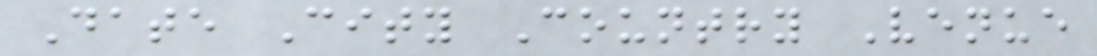Date City Country Venue
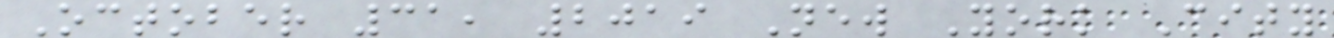October 31, 2019 New York City
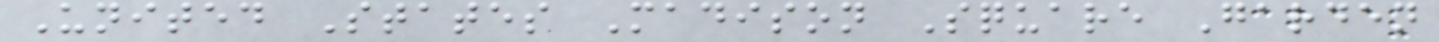United States Madison Square Garden
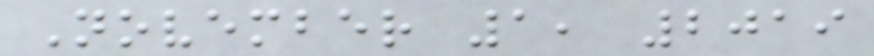November 1, 2019
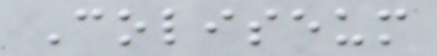Coliseum
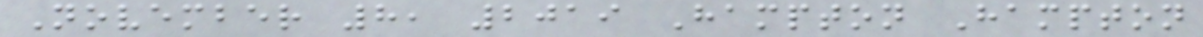November 8, 2019 Hampton Hampton
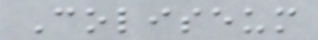Coliseum
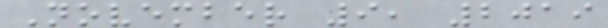November 9, 2019
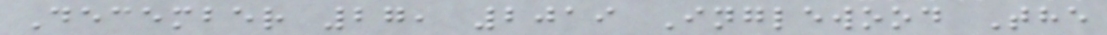December 27, 2019 Inglewood The
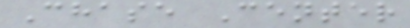Chase Center
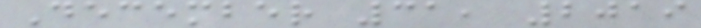December 31, 2019
